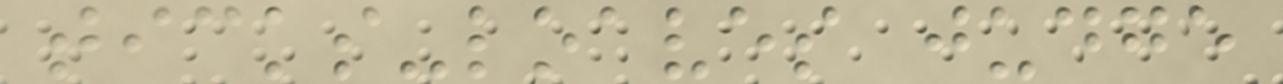ticks-loaves judge
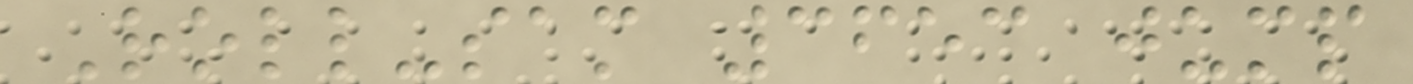Roll-sam 3653 jump
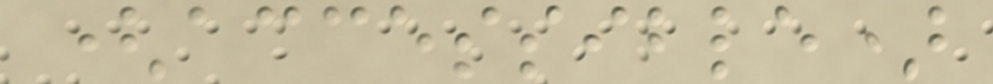(accessible)
